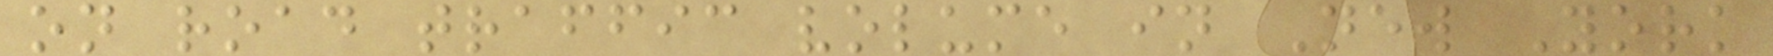on road traffic volume in New York
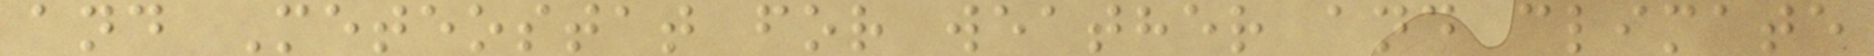and Meteostat for weather and climate
